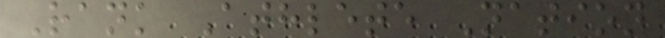Rank Athlete Nation
